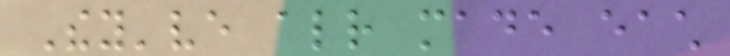They've already made each
